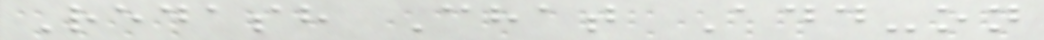Redash Chat Add-on
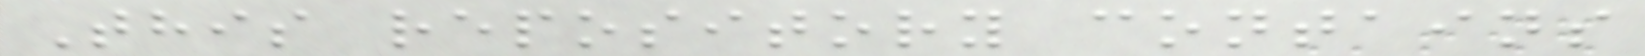This repository contains
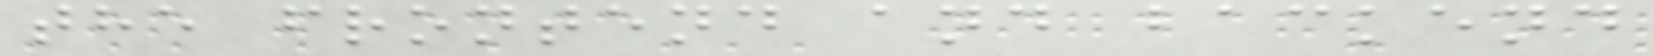the frontend and backend
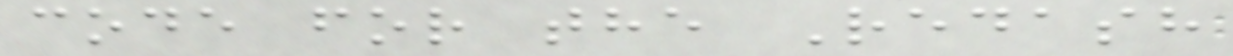code for the Redash
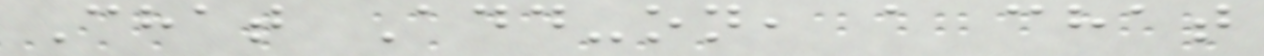Chat Add-on, a chat
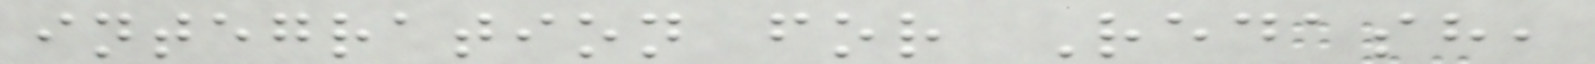integration for Redash,
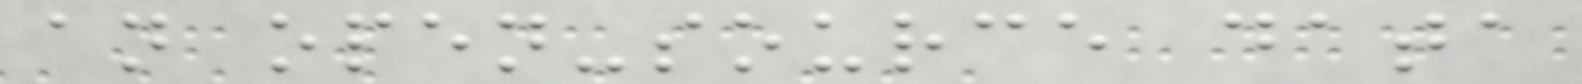an open-source data
